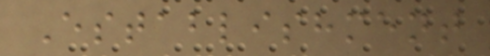Establishment
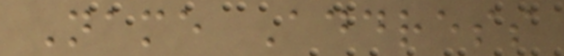Name Address
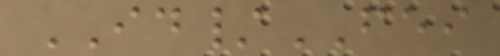ID/FEI
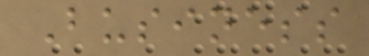Business
